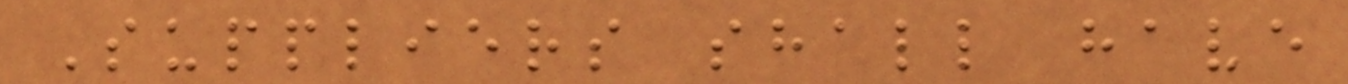Suppliers shall have
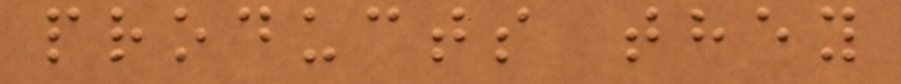products they
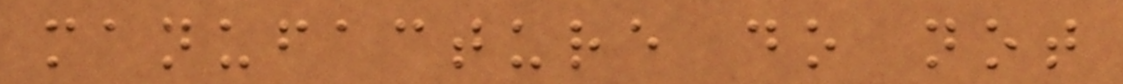manufacture do not
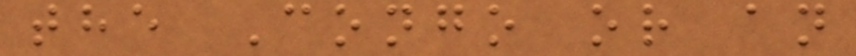the Congo or an
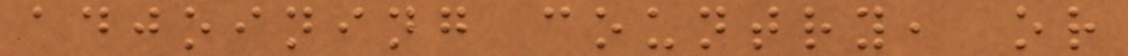adjoining country, or
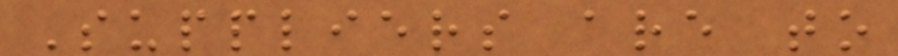Suppliers are to
